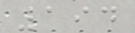194
